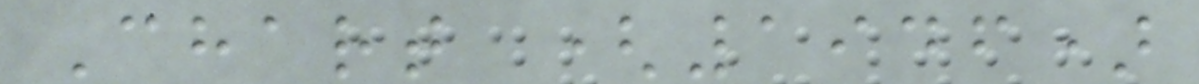Chart (1946)
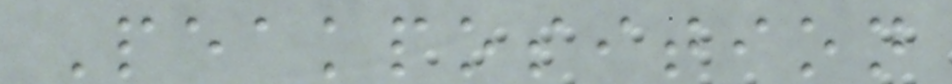Peakposition
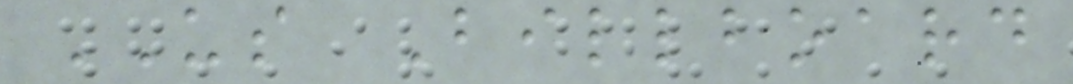US Billboard
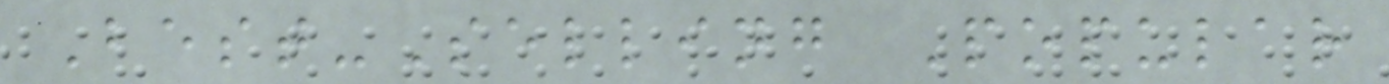Best-Selling Popular
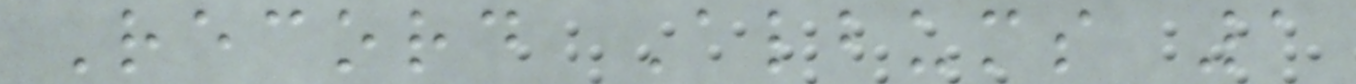Record Albums 1
